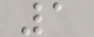1
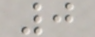0
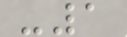-1
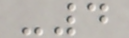-4
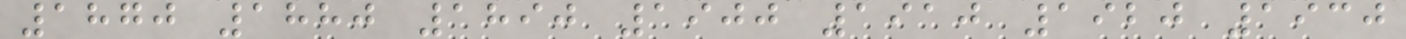1870 1880 1890 1900 1910 1920 1930
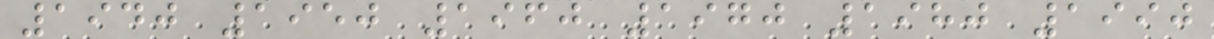1940 1950 1960 1970 1980 1990
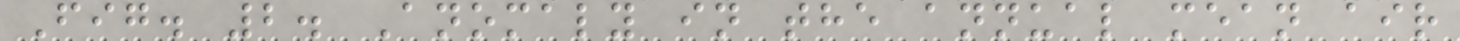Fig. 2. Anomaly in the annual mean air
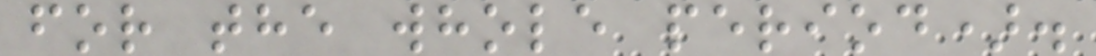for the whole period).
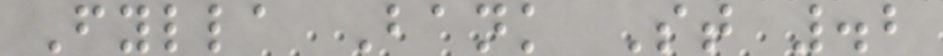Fylla Bank St .2
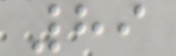89
